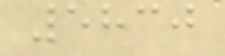5830
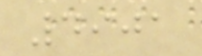4901
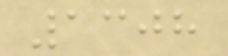1308
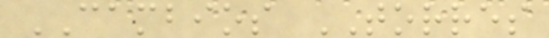CAMBIOS TORRES
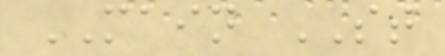MAIN ST
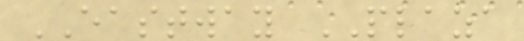EASTWAY PLAZA
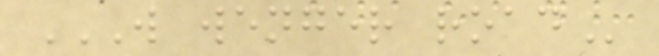W WENGER ROAD
